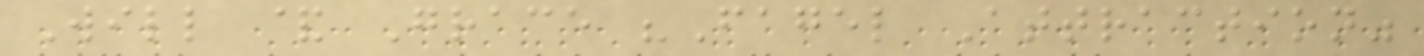Will & Grace "Fagel Attraction"
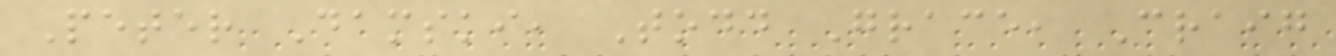Peter Damski, Todd Grace, Craig
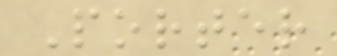Porter
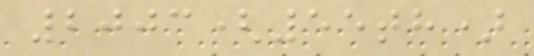2003(55th)
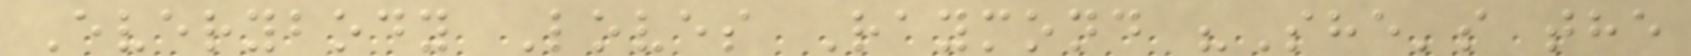Everybody Loves Raymond "She's the
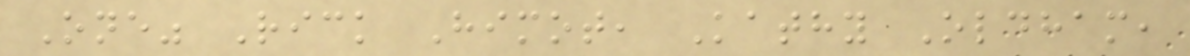One" Rick Himot, Kathy Oldham,
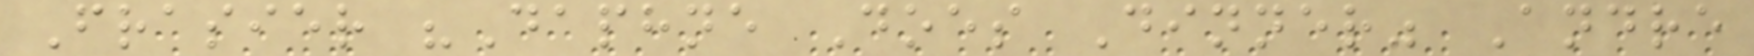Frasier "Daphne Does Dinner" Andre
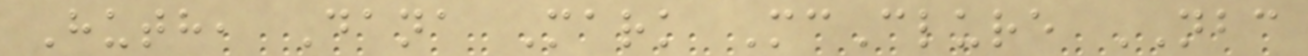Huth, Dana Mark McClure NBC
